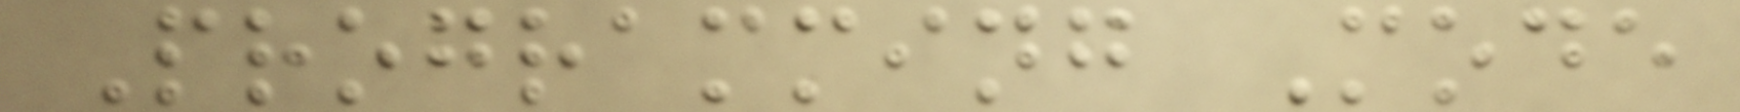Programming Mode
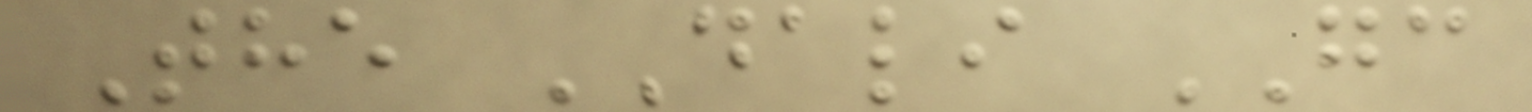The DALI GC
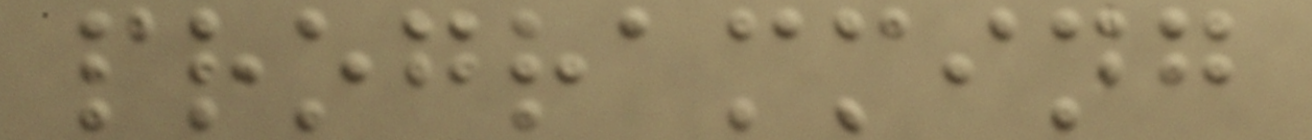programming
